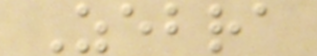Zebra
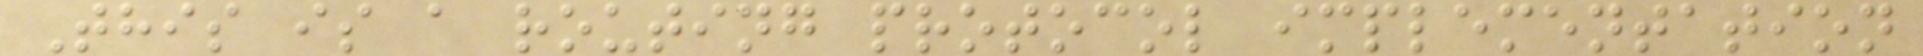This is a routing protocol implementation
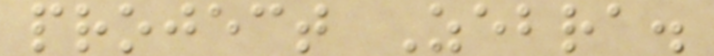project Zebra.
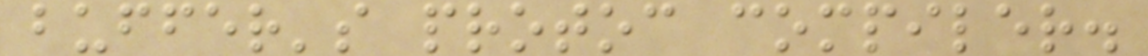buffer's protoc compiler.
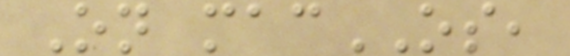On macOS,
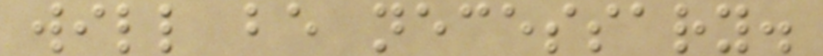will be necessary.
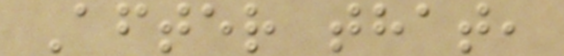After that,
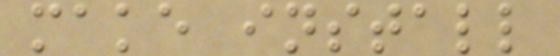make install
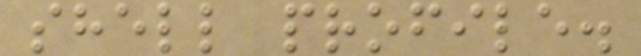shell profile.
